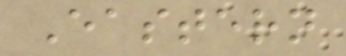Eastern
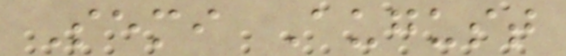Semi August
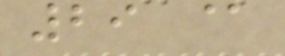29 @
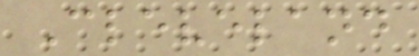Cleveland
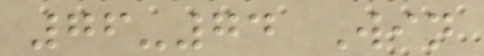76-74 Win
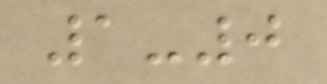1-0
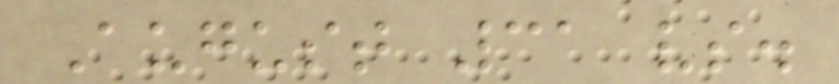August 31 vs.
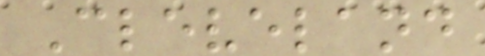Cleveland
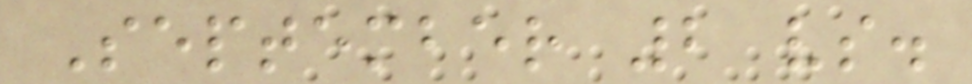September 2 vs.
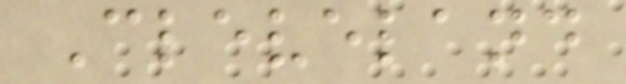Cleveland
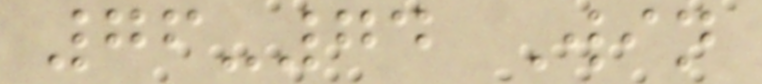76-74 Win
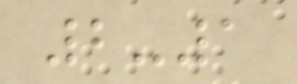2-1
